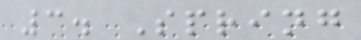3. Spring
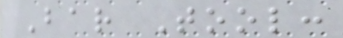Bar Tool:
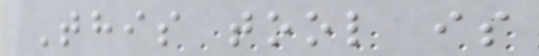This tool is
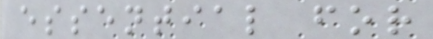essential for
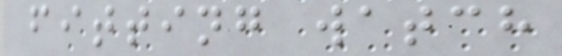fitting watch
